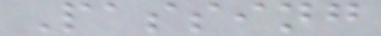Passing
